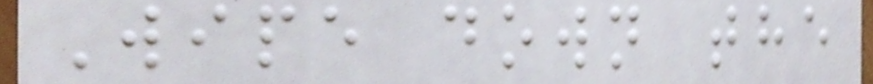Wipe down the
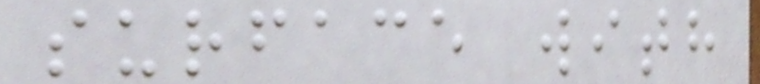surface with
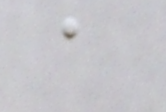a
